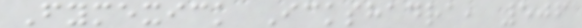Fymexick Ickshadra, 506
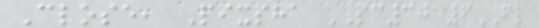Close, Pixsha SC30 6FL
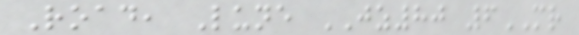Road, Lune JZ80 6MR
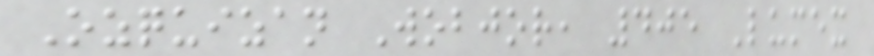Ozquizan Wobjor, 405 Lumex
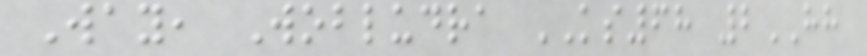Way, Wobludra KS68 2HH
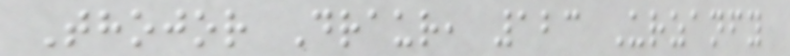Thojor Draur, 123 Urzanfy
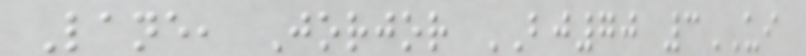Lane, Jorjor BJ70 3UI
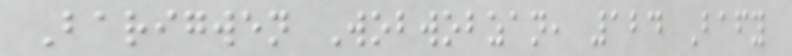Barigwen Wobwobzan, 124 Bafy
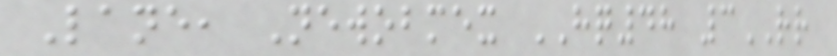Lane, Newobmex HQ48 3RR
